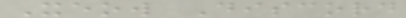Xeow Discord
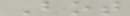Bot
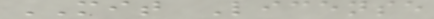MIT License
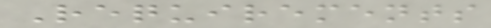Requirements
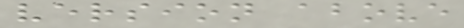version above
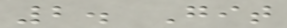2. Git
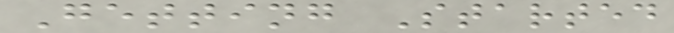Getting Started
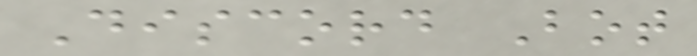Discord Bot
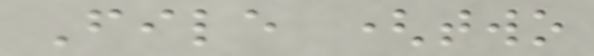File (two
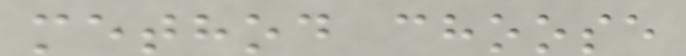method choose
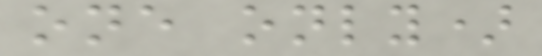one only)
